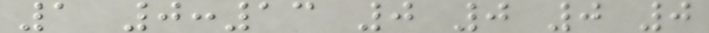1 0:13 0 0 0 0
